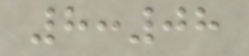8:08
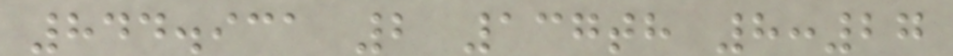844.931 2 137th 8:27
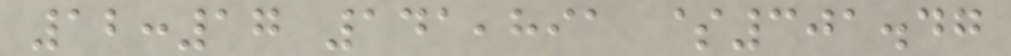12:17 141,891 $301.47
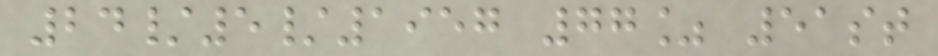24/5/1957 77% 51st
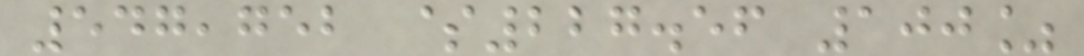547,752 $227.56 100%
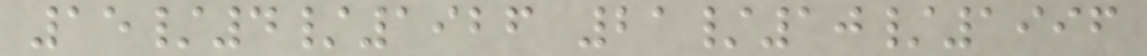15/4/1926 21/10/1996
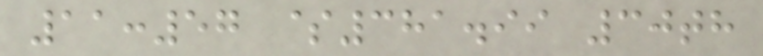11:57 $381.99 30th
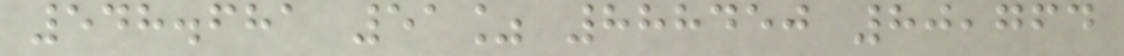548.681 51% 888450 80,764
